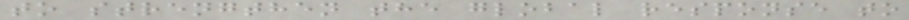to strengthen the global response to
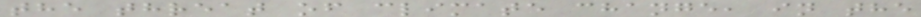the threat of climate change, in the
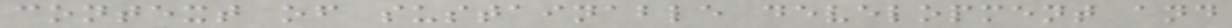context of sustainable development and
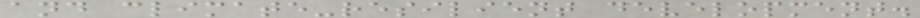and climate-resilient development.
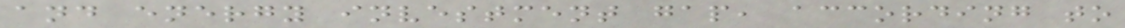and energy investment gap, according to
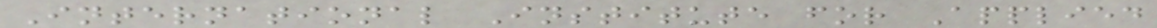International Institute for Applied
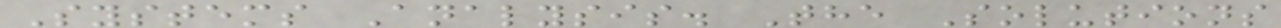Systems Analysis. The Solutions
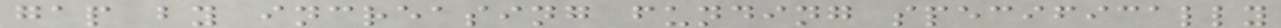gap by increasing funding specifically
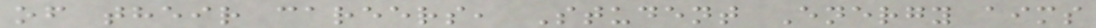of their careers, Student Energy aims
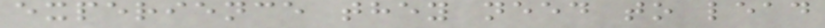experience they need to lead
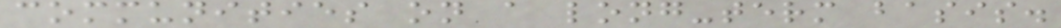communities on a long-term basis.
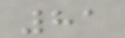81
